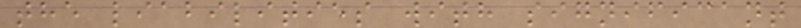the liabilities with significant
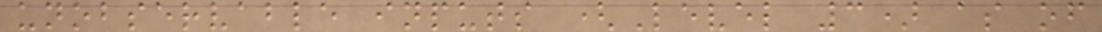unobservable inputs (Level 3) as of
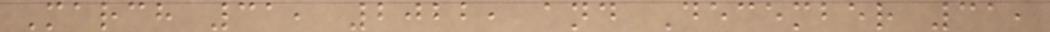March 31, 2022, and December 31,
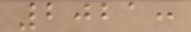2021:
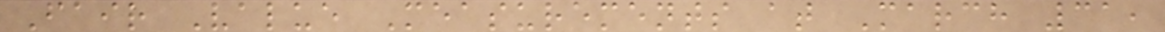Fair Value Measurements at March 31,
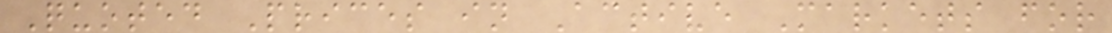Quoted Prices in Active Markets for
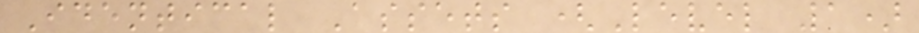Identical Assets (Level 1)
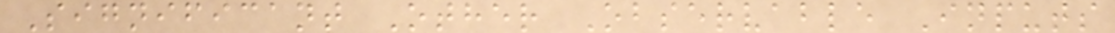Significant Other Observable Inputs
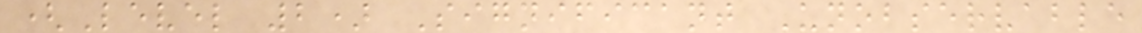(Level 2) Significant Unobservable
